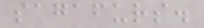sagafurs.
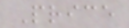Price
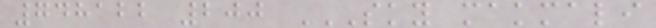748122 200 SKY MAKMALI
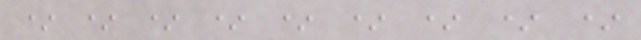* * * * * * * * *
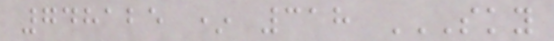748125 * 318 SKY
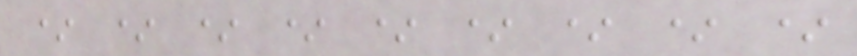* * * * * * * * *
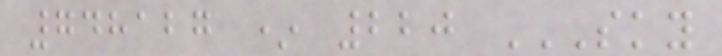748127 * 220 SKY
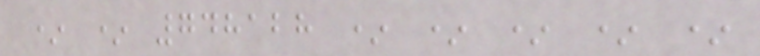* * 748128 * * * * *
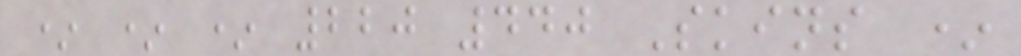* * * 220 440 Skins *
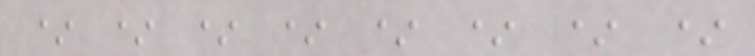* * * * * * * *
